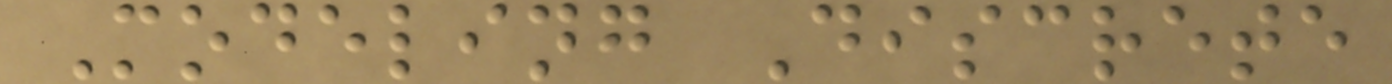Modeling Discrete
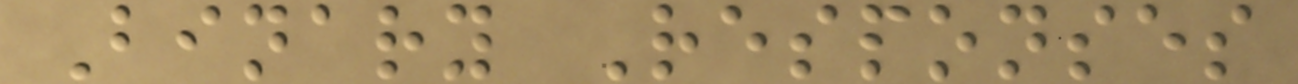Binary Responses
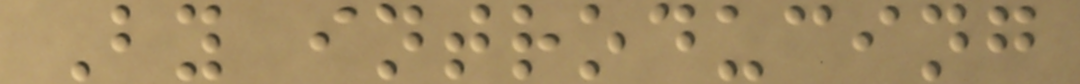By introducing
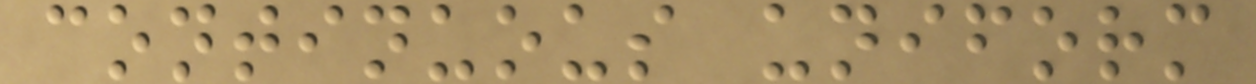continuous uniform
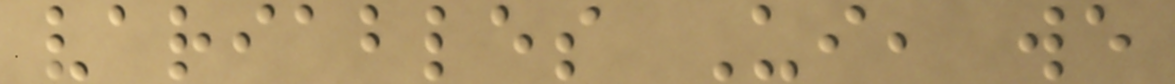variables Ui, we
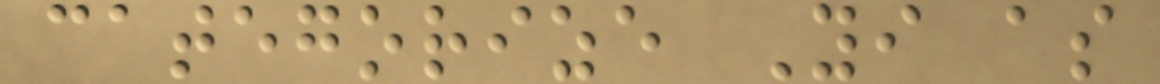categorize Yi as
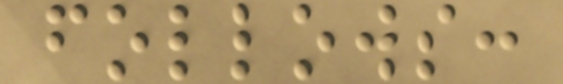follows:
